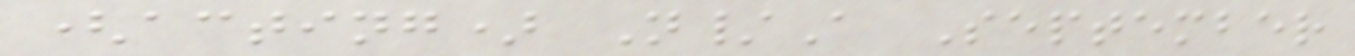(acting) N/A September
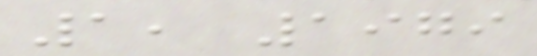1, 1979
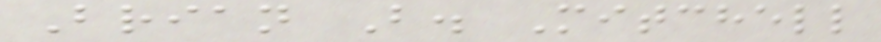Brian B. Mitchell
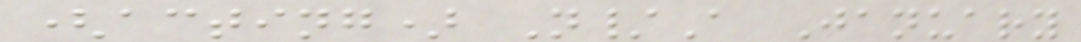(acting) N/A January
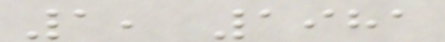1, 1981
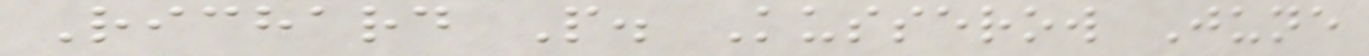Richard P. Kusserow June
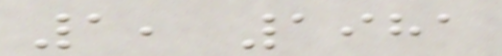1, 1981
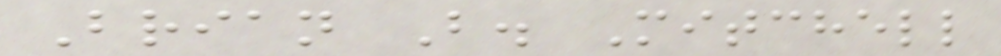Brian B. Mitchell
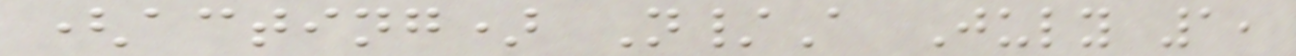(acting) N/A July 1,
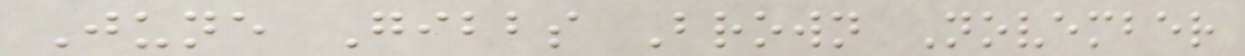June Gibbs Brown November
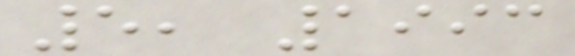5, 1993
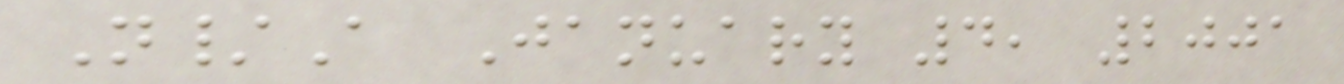N/A January 4, 2001
